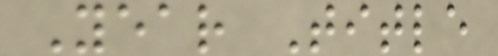Year Title
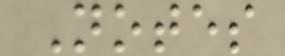Notes
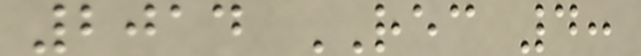2014 REC 4:
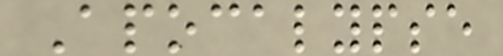Apocalypse
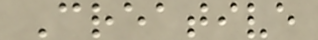Creative
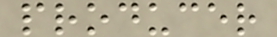producer
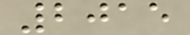2015
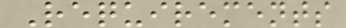Requirements
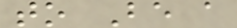to Be a
